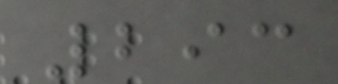293
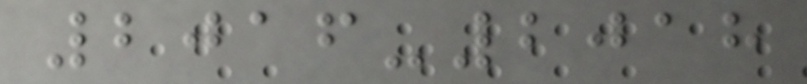2016-2018
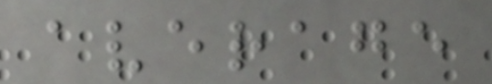average
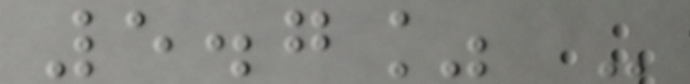5.7% -
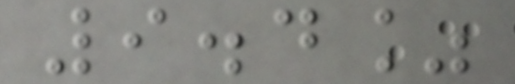9.4%
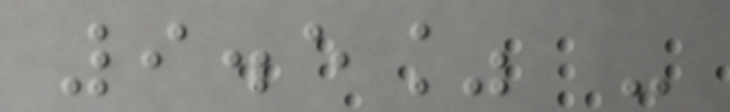9.5% -
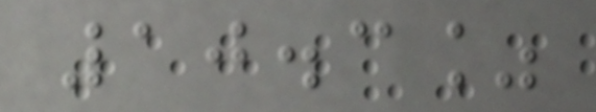10.3%
